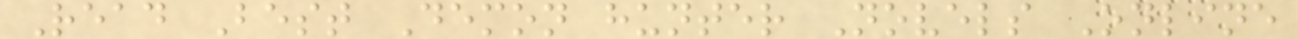Read Best Demon hunter Novels Online
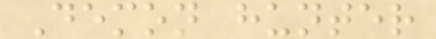Demon hunter
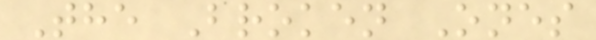The Broken Ones
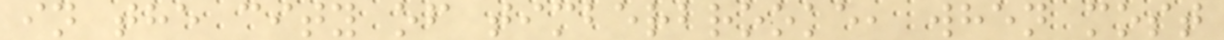in the city of timberbrooke, when most
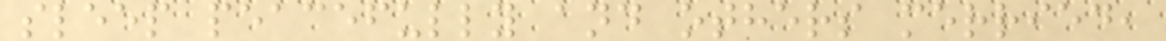sleep peacefully and others merried,
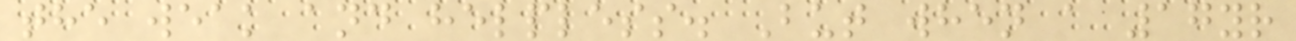the weak and helpless. But when a 17yr
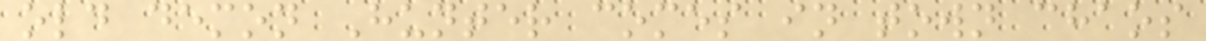old demon Hunter comes in town chaos
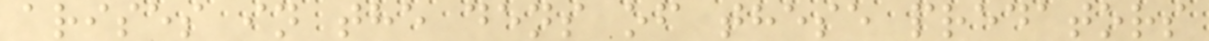arises in the dens of these predators
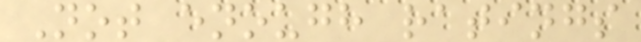Not enough ratings
